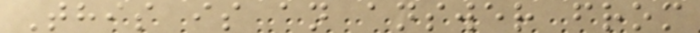This is an answer from
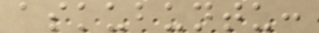askubuntu:
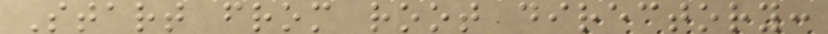Start from root directory:
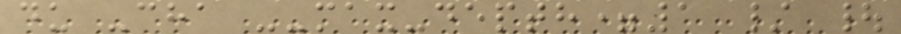du -cha --max-depth=1 / |
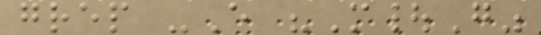grep -E "M|G"
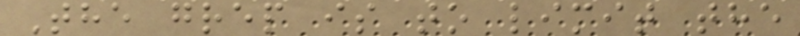The grep is to limit the
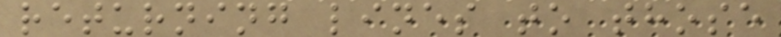returning lines to those
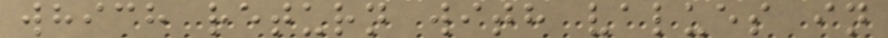which return with values in
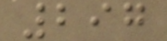297
